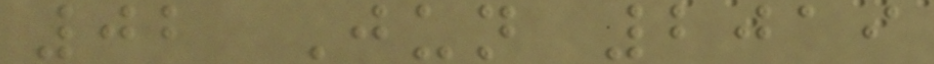02 Jun 2019
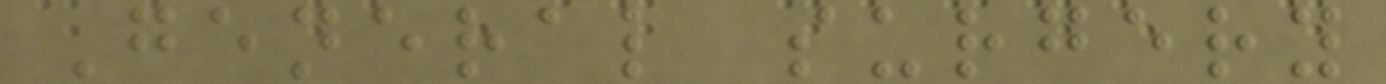General surgery
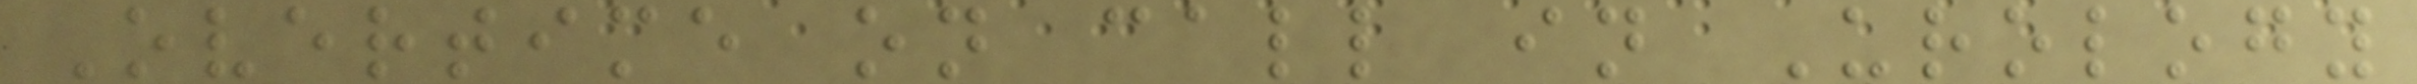Overtime on call in Urology
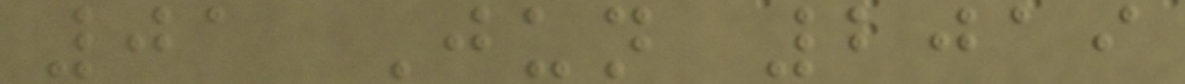01 Jun 2019
